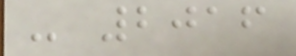- 2016
